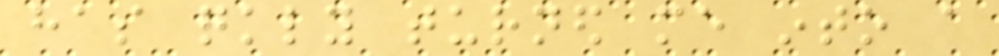has quickly turned me into a
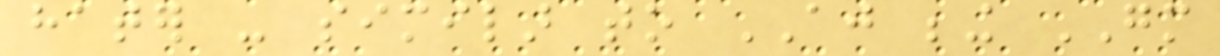hater - similar to AJ being GM
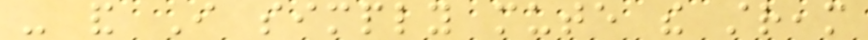- and I simply mute the stream
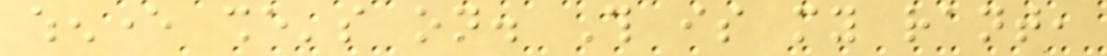whenever she's on. This is my rant,
